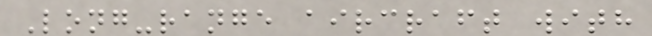Long-range aircraft with
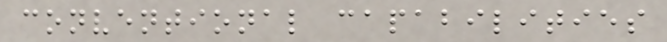conventional capabilities
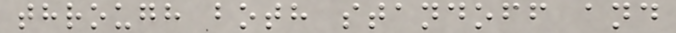through both standoff and
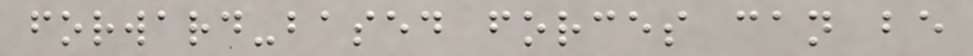forward-based forces can be
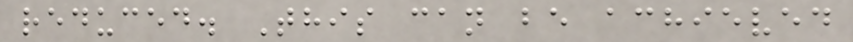reduced. This can be achieved
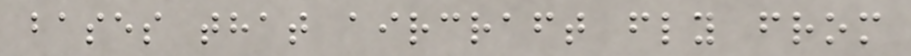bases that aircraft fly from
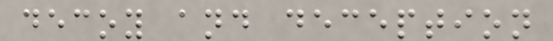decoy and deception
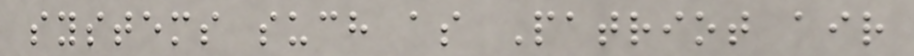systems such as Patriot air
